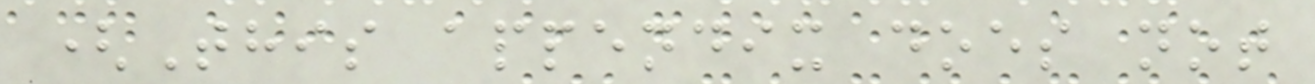(This appendix does not
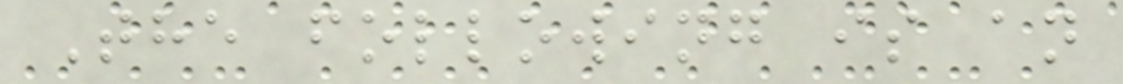The following is an
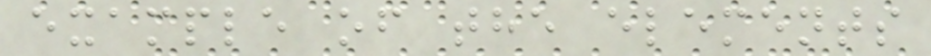example of the elements
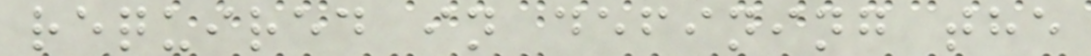required in defining the
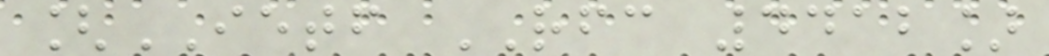[IETF RFC 4412]
